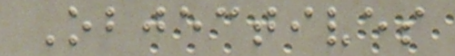Objectives
